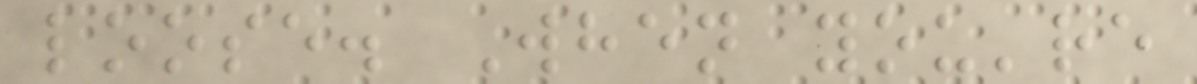loose. When you're
